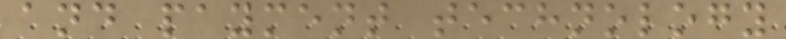and payment technology
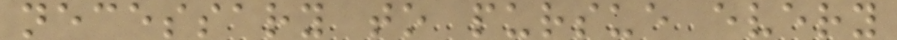necessary to pursue every
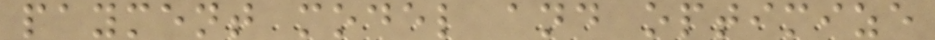payment model and optimize
